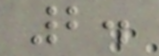2.
